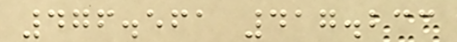476.561 417.233
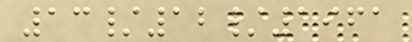13/12/1961
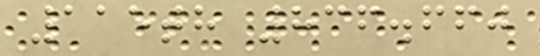115th 836.660
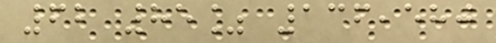62 85% 136,580
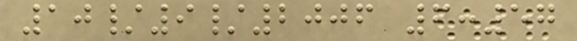10/9/2006 6:57
